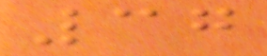37
